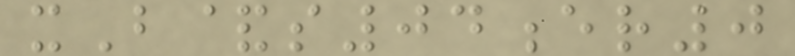xB&s04er0
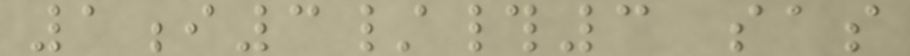1i3/#3 sas
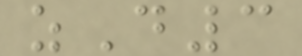zD3
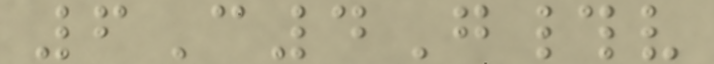6C4G#v
